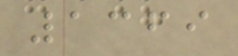1369
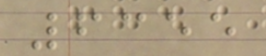6355
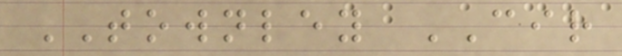TOWNLEY CIR
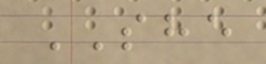SHE
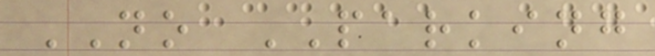NO PARKING
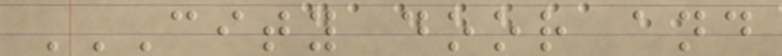CITY DOOR AND
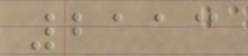2113
